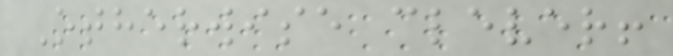Otherwise clever!
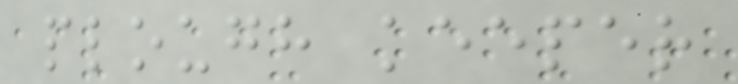plough keeper
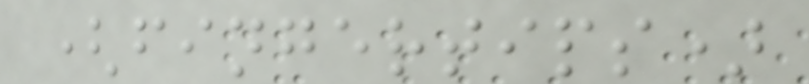(fingertips)
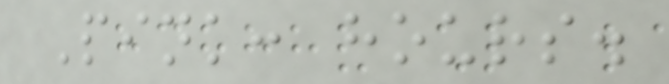Pink: hours.
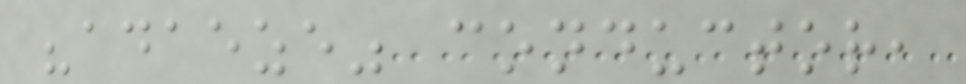"adaeze" conductor,
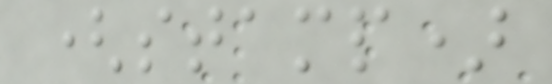(stamp)
